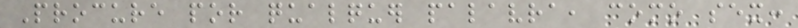Procure por qualquer palavra, como sex:
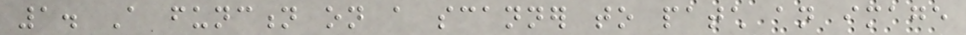1. A function on a scanner to patch an image
